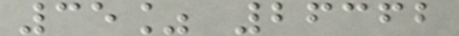35% 26362
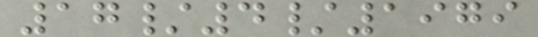17/4/1979
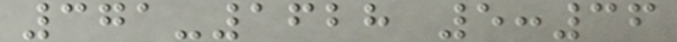371-1628 5:36
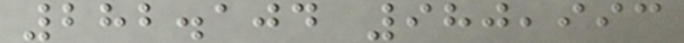282.104 980,993
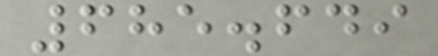685.649
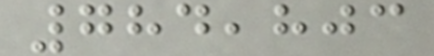784,803
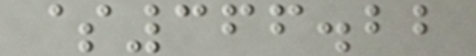$366.22
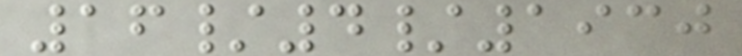16/4/1930
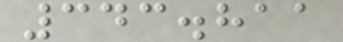343.811
